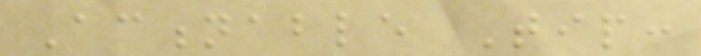Actionable Tip:
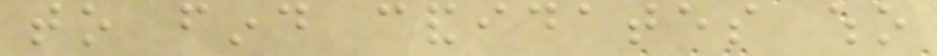to find candidates who
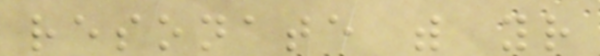resonate with your
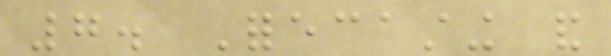7. Forecasting and
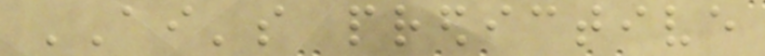AI's predictive
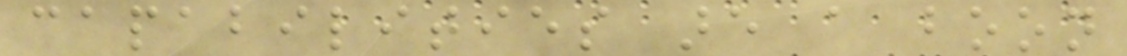capabilities are a boon
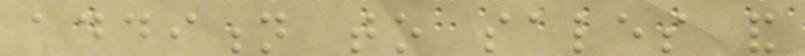addition to sales and
